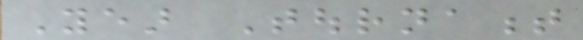Year Tournament
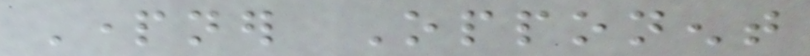Partner Opponent
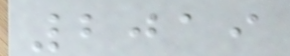2019
